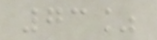73%
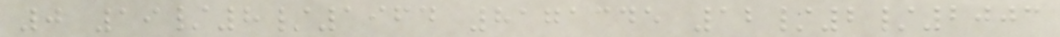0 19/8/1964 8171345 12/2/2003
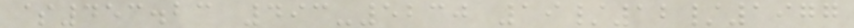$453.23 493-5230 19/12/1977
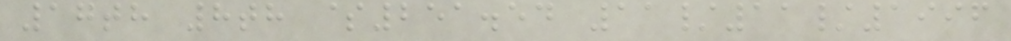17th 8th $251.54 11/11/1996
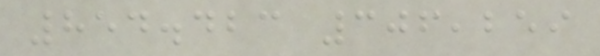854.423 306,259
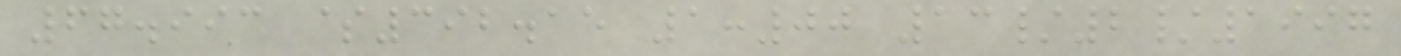67.993 $392.15 1:00 13/2/1997
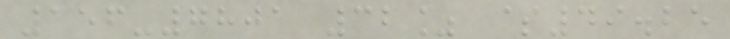156-7801 32% $49.25
